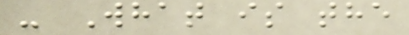- What is the
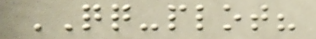QQ-plot?
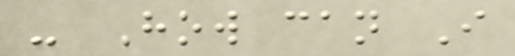- How can I
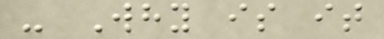- Why is it
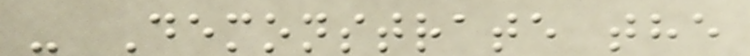- Demonstrate the
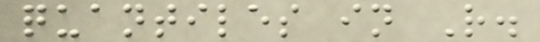quantiles in R.
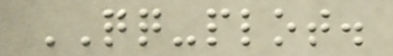QQ-plot.
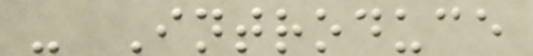- Introduce
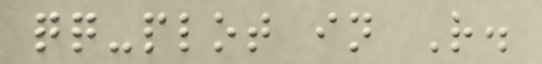qq-plot in R.
